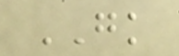GK
